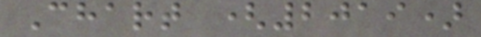Chart (2019)
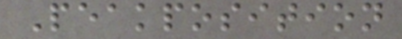Peakposition
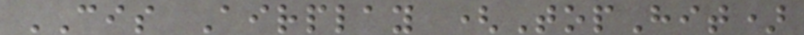CIS Airplay (TopHit)
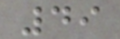49
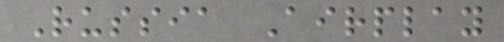Russia Airplay
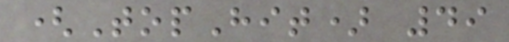(TopHit) 49
